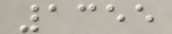1355
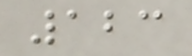123
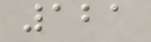121
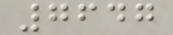7647
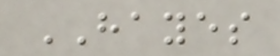HAYES
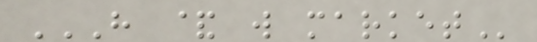H & W MARKET
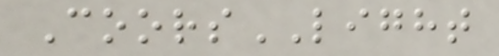CoorsLIGHT
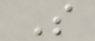S
